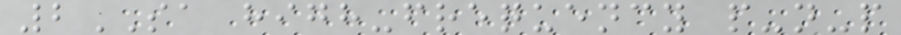2SA high-frequency p-n-p
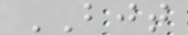BJT
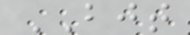BJT
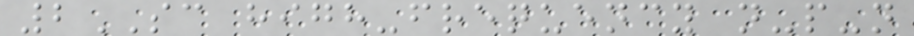2SC high-frequency n-p-n
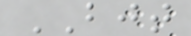BJT
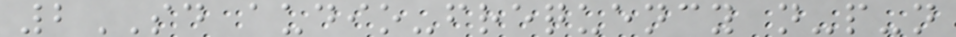2SD audio-frequency n-p-n
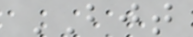BJT
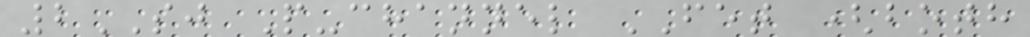2SJ P-channel FET (both
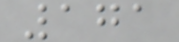171
